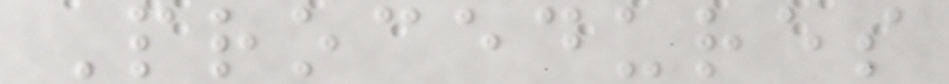Procedures
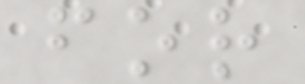for
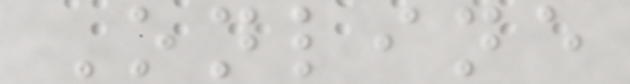Online
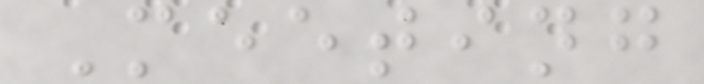Meeting
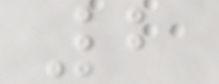2
